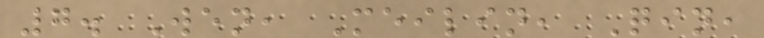7. Wen, Meilin, Qin,
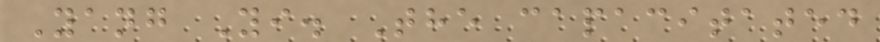Yang Yi. The capacitated
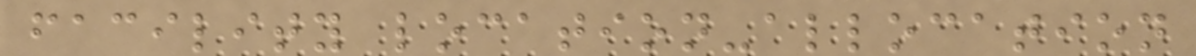facility location-allocation
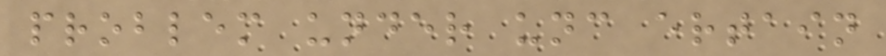problem under unc ertain
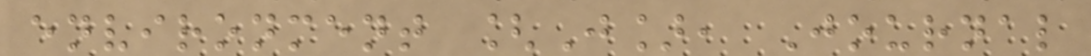environment [J], Journal
